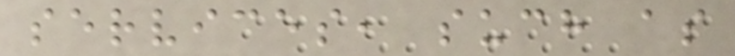services, such as
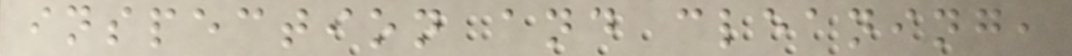inspection and cleaning,
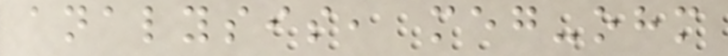analysis, meg-ohm
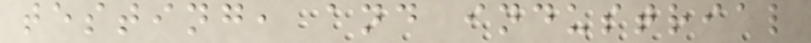testing, and industrial
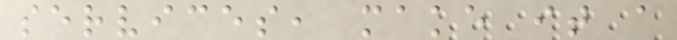services, make it a
